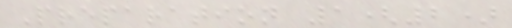Preparation 1(2)
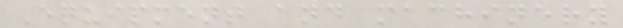Equipment and machinery
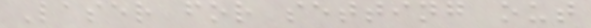Laser for setting out
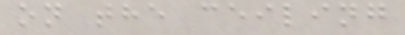on the ceiling
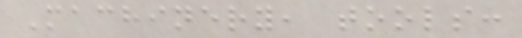Machinery, tools:
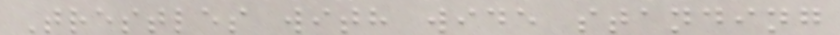Trestles with wide standing
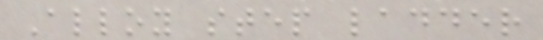Alloy step ladder
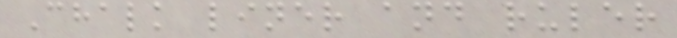Chalk liner and ruler
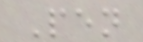Pen
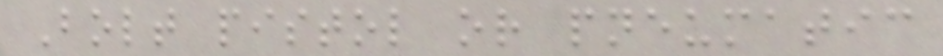Bolt pistol or pneumatic
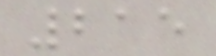215
